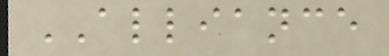ALLIANCE
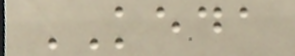KEDA
